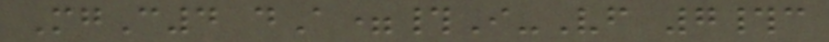MgC4 dA=#I-Vf 7#c
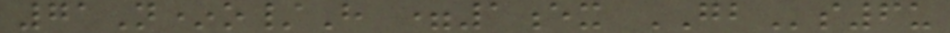71N*o/H =1ex GBs6u
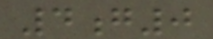4g0
